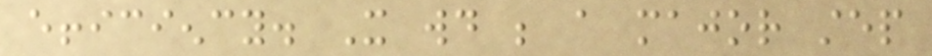efficiency. It would be a major step
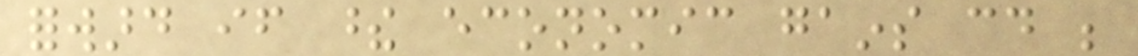forward if these economic gains could be
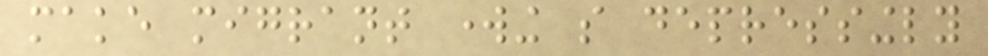make migrant working so depressingly
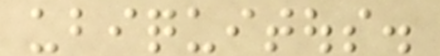ubiquitous.
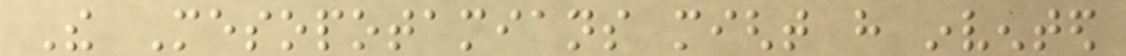The Mesopotamians might have invented
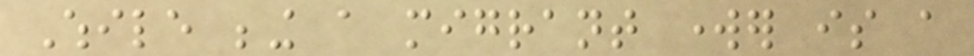While being a migrant worker is a
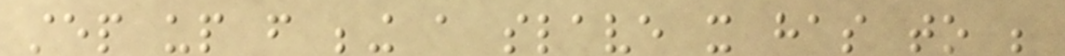step up from being a slave it has to be
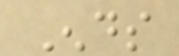Ends
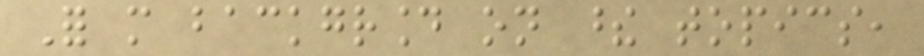For more background on these topics,
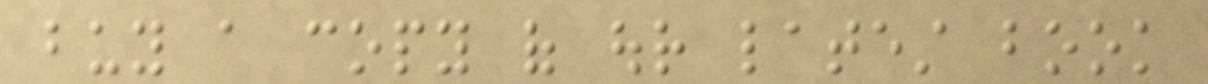buy a copy of our latest book
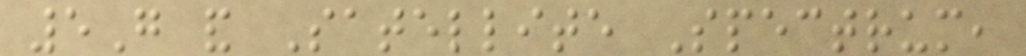5G and Satellite Spectrum,
